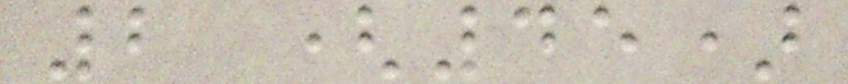2 (45)
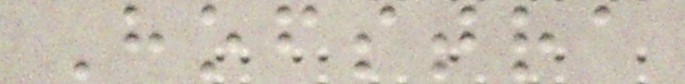Hofstra
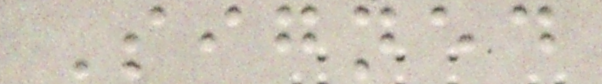Signed
